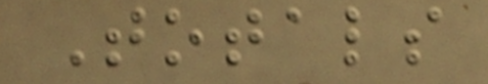Totals
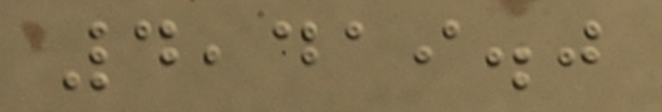4,419.0
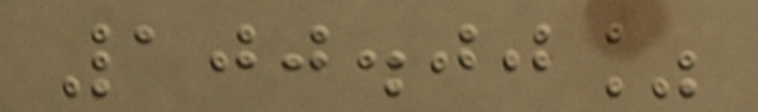100.00%
